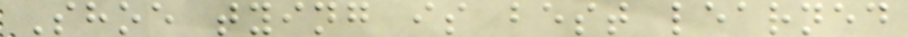Shoe tying is best learned
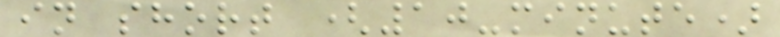in short (10-minute)
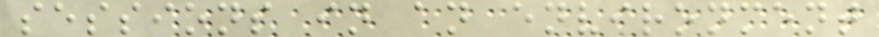sessions in an environment
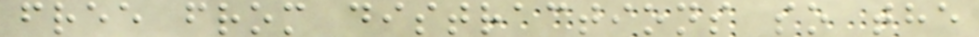free from distractions so the
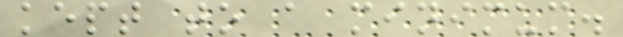kept to a minimum.
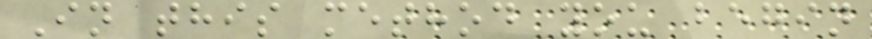In this method you begin
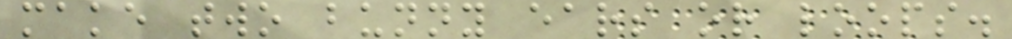make two bunny ears or loops.
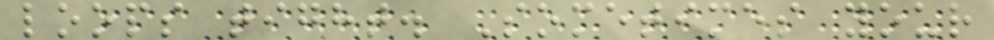loops tight. Sometimes your
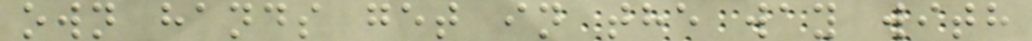own hands get in the way with
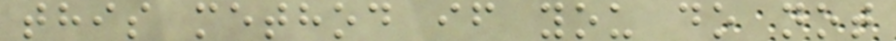this method if you do not
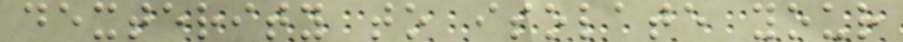dexterity to isolate your
